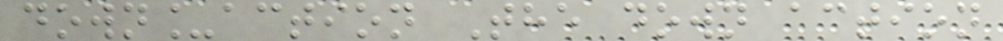down_action The down action
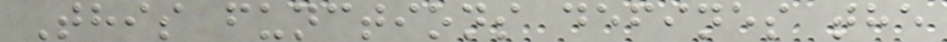This functions defines the
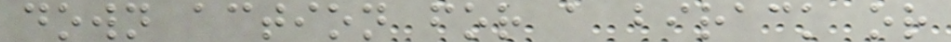down action for a birack or
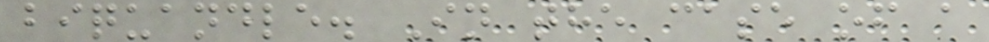biquandle. In the case of a
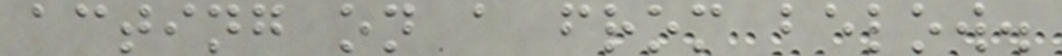acting on a from below.
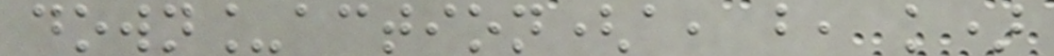down_action(a, b, k)
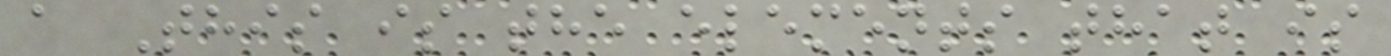a This is the elements that is
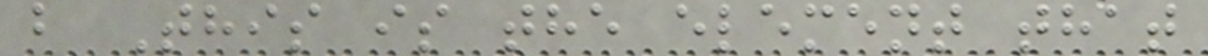b This is the element that
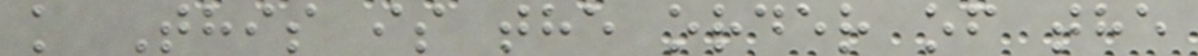k This is the order of the
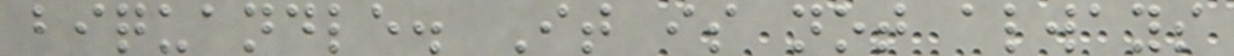biquandle. It is not always
